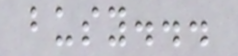busy...
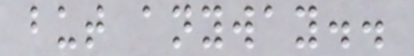but anyway..
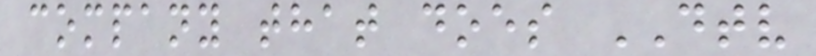company that does DTV
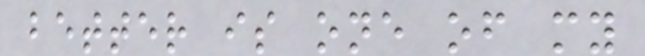better is one of my
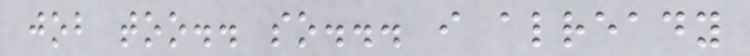job too.. so... i already
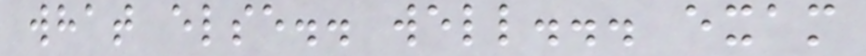what else.. well... exam
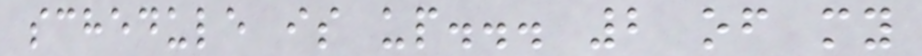schedule is up... 2 of my
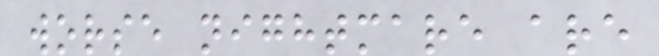worse nightmare are
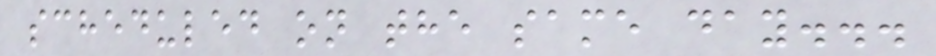scheduled on the same day...
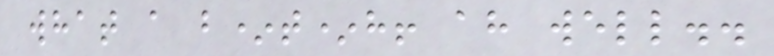what a b*t*h! ah well..
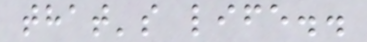that's life..
